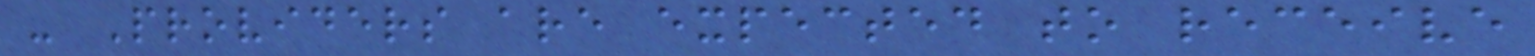- Providers are expected to receive
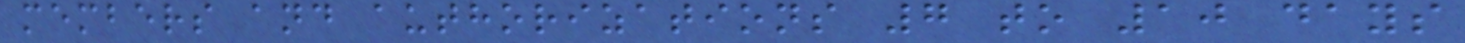members and authorizations 7 to 10 days
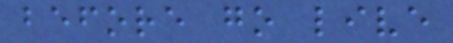before go live
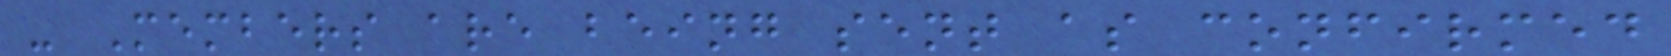- Members are being sent as confirmed
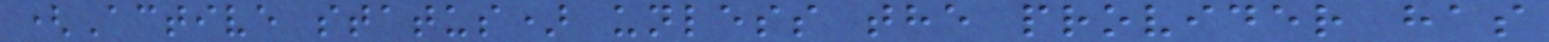(Active status) unless the provider has
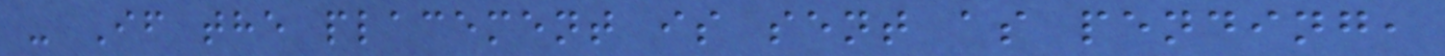- If the placement is sent as pending,
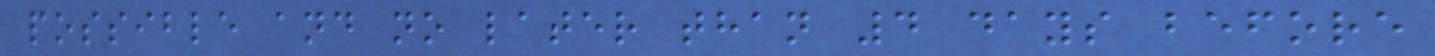possible and no later than 4 days before
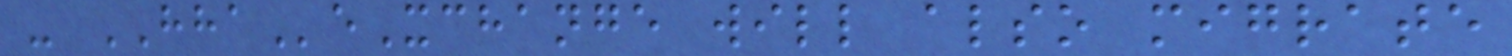- HHAeXchange will also migrate
